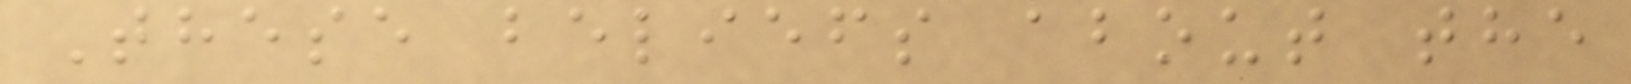These beliefs about the
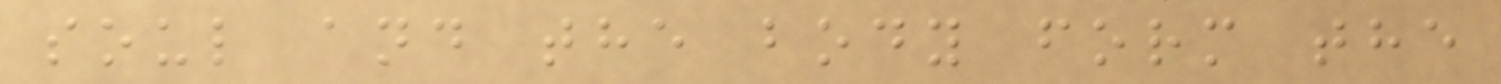soul and the body form the
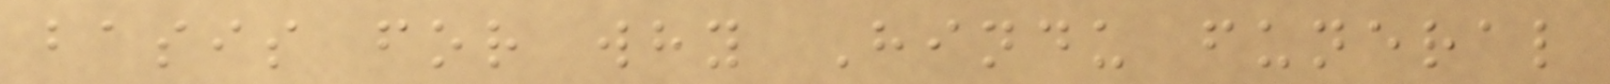basis for why Hindu funeral
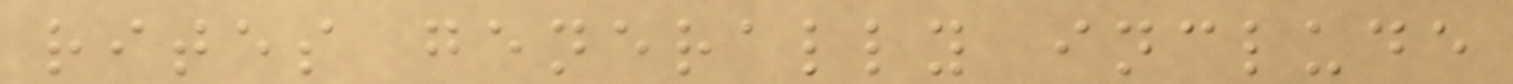rites generally include
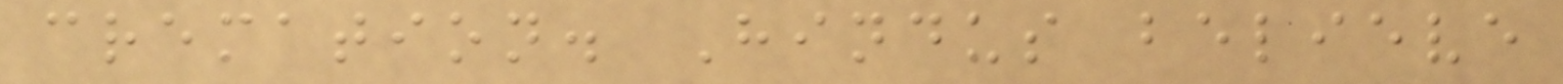cremation. Hindus believe
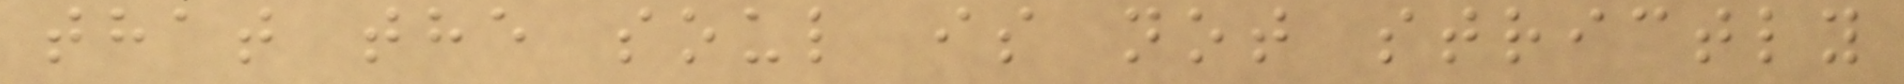that the soul is not strictly
